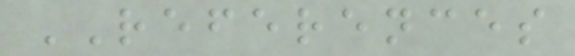REFERENCES
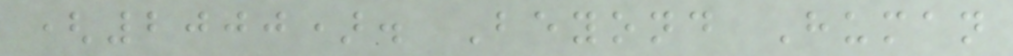(2000). Beyond Human
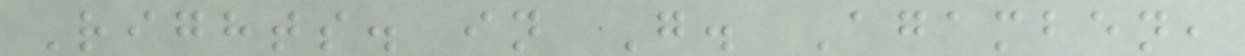Rights. in G. Agamben,
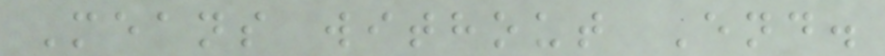Means without End.
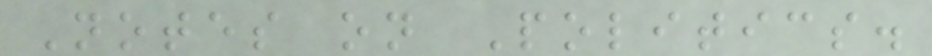Notes on Politics.
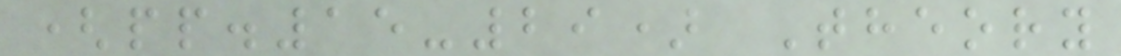(pp.15-29) Theory
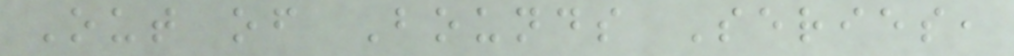Out of Bounds Series,
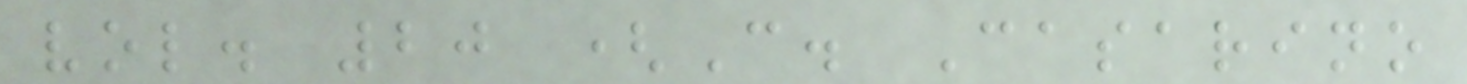vol. 20 (C. Casarino
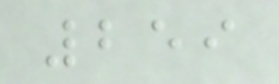259
